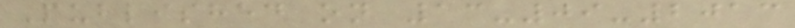Published on 13-09-2013
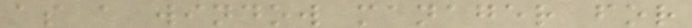as a window manager for
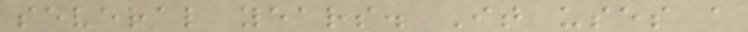several years. It uses a
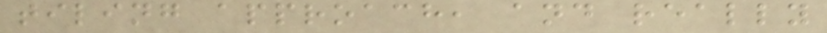tiling approach, and really
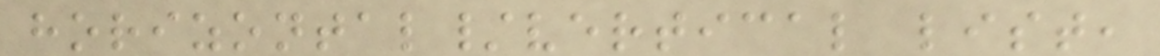horizontal/vertical list,
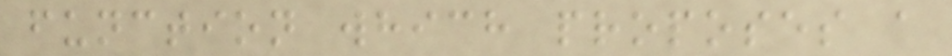function which proposes a
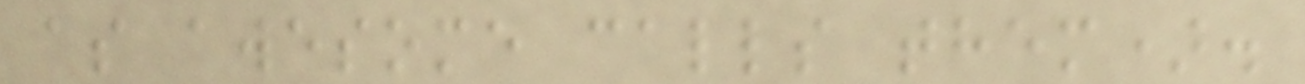as awesome calls them).
